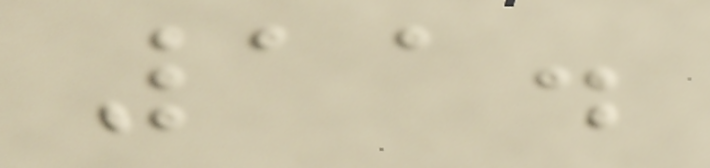11.
